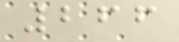266
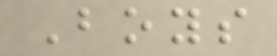Boys
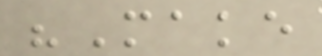"Make
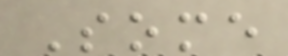Some
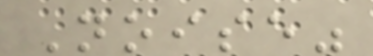Noise"
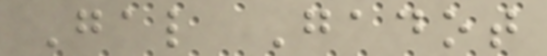Gal Gadot
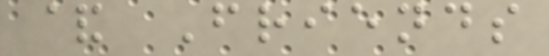& Friends
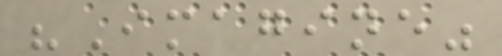"Imagine"
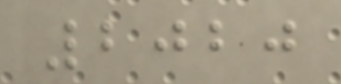2020
